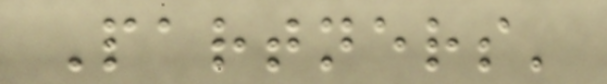Partners'
